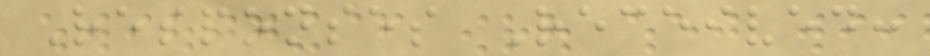Responses Received:
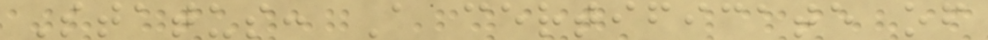Status: A certificate of
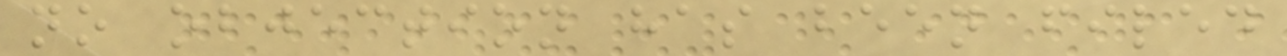no objection has been filed
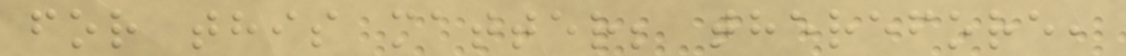for this matter; therefore,
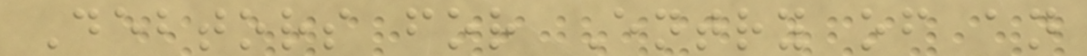Debtors for Entry of an
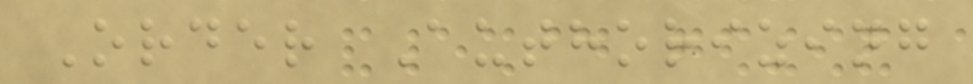Order Authorizing
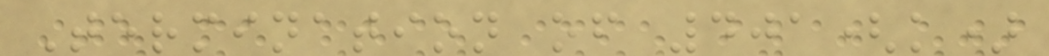Termination of 401(k)
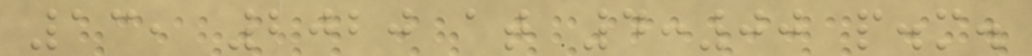13, 2020 at 4:00 p.m.
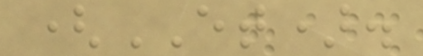(ET).
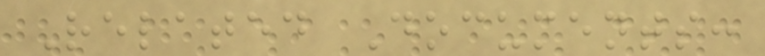Related Documents:
